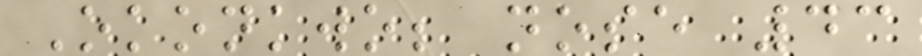Okonkwo; nose 43
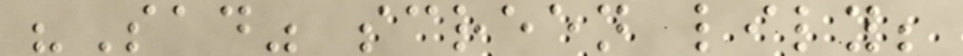"Sad" screen lily;
